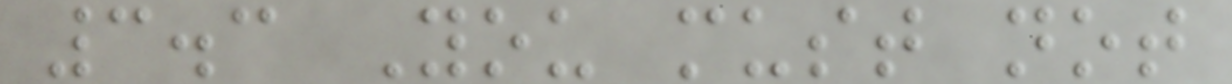3.3 You must not
